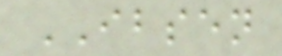IBSEN
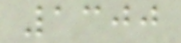1300
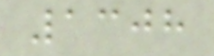1308
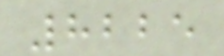8225
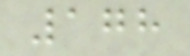178
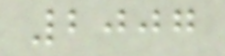2007
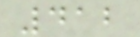412
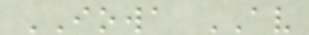IOWA AV
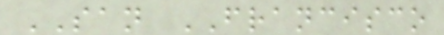SAN FRANCISCO
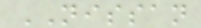NISSAN
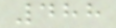488
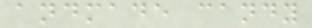andmade candy
